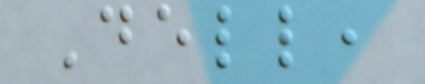Dell,
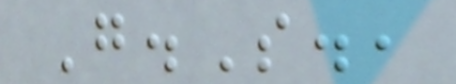G.S.,
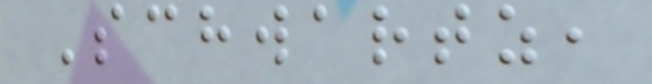Schwartz,
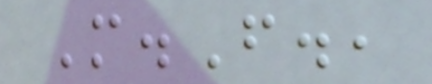M.F.,
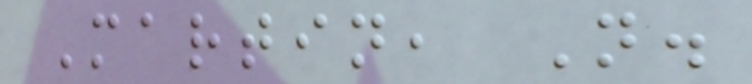Martin, N.
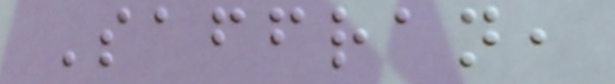Saffran,
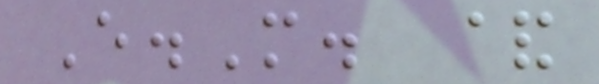E.M. &
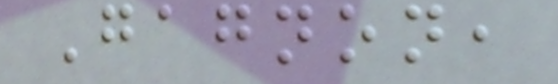Gagnon,
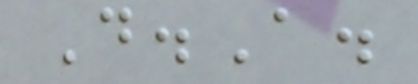D.A.
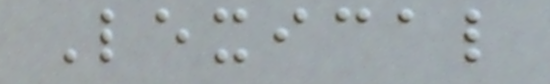Lexical
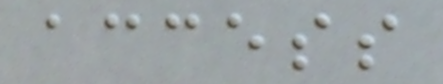access
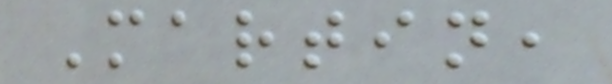Martin,
